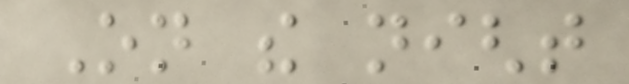On the night
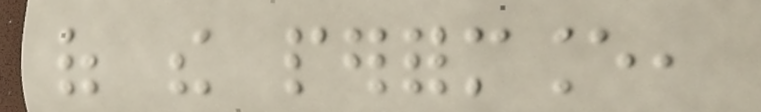of the performance,
